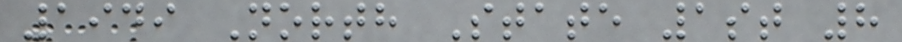1949 North State 1st 8
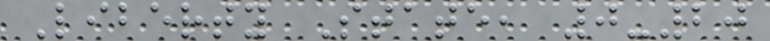Liberty State, 0-20
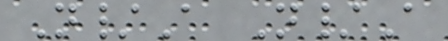N/A N/A
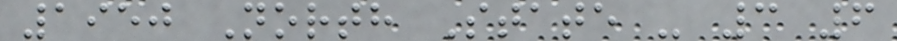1950 North State - 3 6
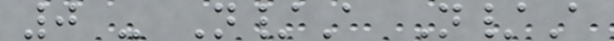0 - N/A N/A
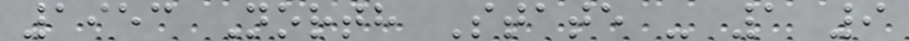1953 North State - 1 9
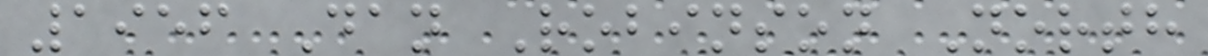1956 Dan Robinson North
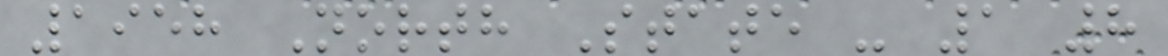1958 North State - 1 8
